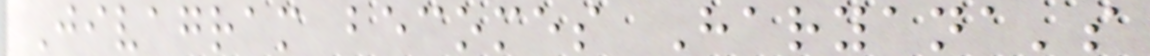Jivagram becomes Haryana's
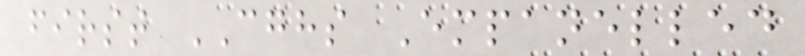first CGHS Empanelled
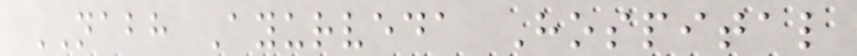NABH Ayurveda Hospital
